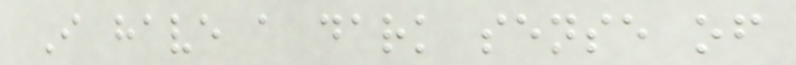I have a dark sense of
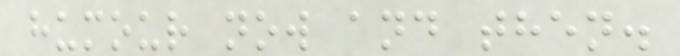humour now and then.
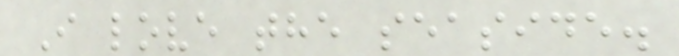I love the seaside.
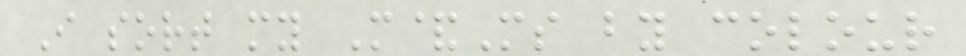I sort my M&Ms by colour
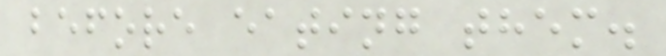before eating them.
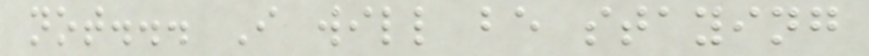not... I will be staying
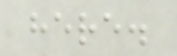here.
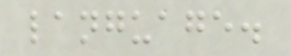language.
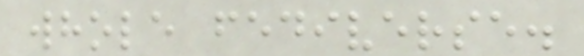whole fediverse.
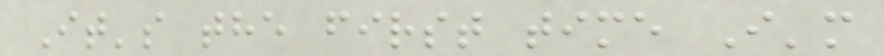It's the first time I'm
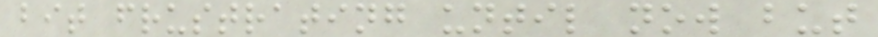bit frustrating until now but
